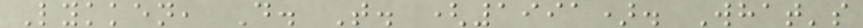Lykken, D. T. (1991). What's
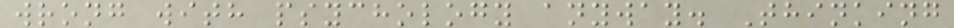wrong with psychology anyway. Thinking
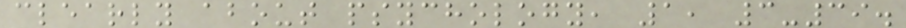clearly about psychology, 1, 3-39.
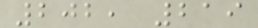202, 219
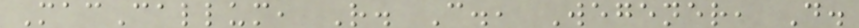MacCallum, R. C., Wegener, D.
